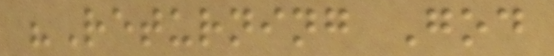"Returning God
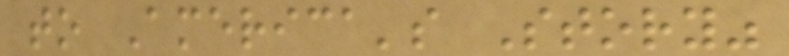to America's Story"
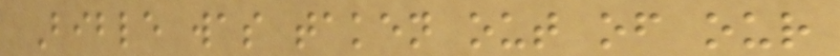Bible was taken out of our
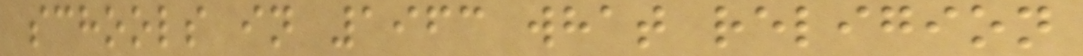schools in 1963 what religion
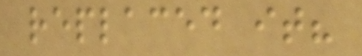replaced it?
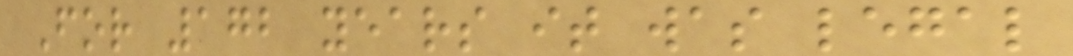For 172 years it was legal
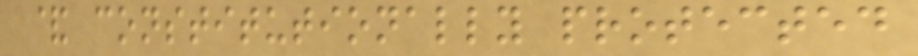& constitutionally protected
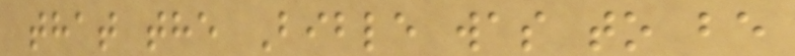that the Bible was to be
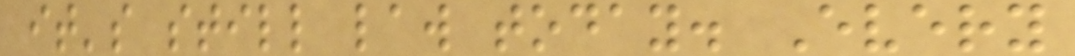it's still law today. Every
